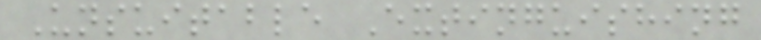Unsuitable Extinguishing
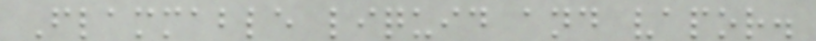Flammable liquid and vapor.
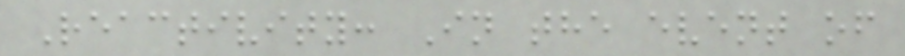Reactivity: In the event of
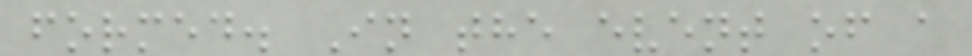formed. In the event of a
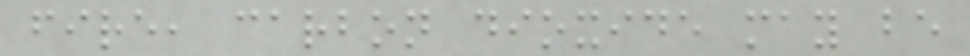fire, carbon dioxide may be
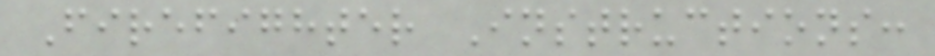Firefighter Instructions:
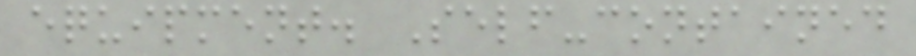equipment. Self-contained
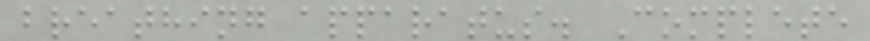breathing apparatus. Complete
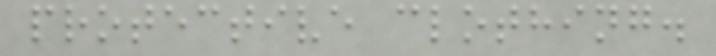protective clothing.
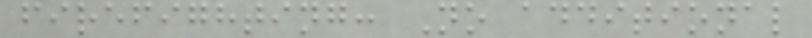firefighting: No additional
